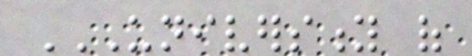UNIVERSITY OF
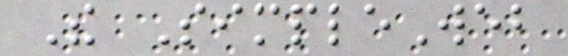The SimpleWeb
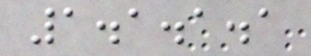1.1.1.1
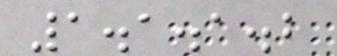1.1.1.2
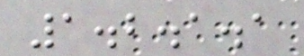1.2.1.1
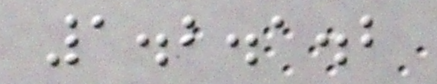1.2.1.2
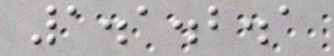1.1.2.1
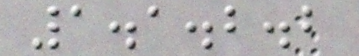1.1.2.2
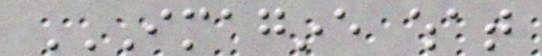IMAGINE WHAT
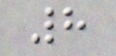8
